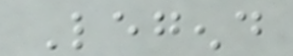Legend
